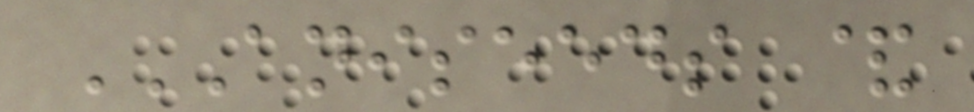ANISEEDS &
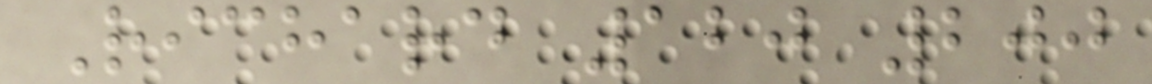Richard 120 200
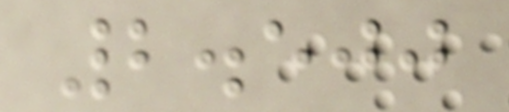2.500
